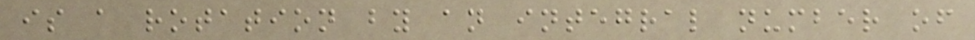is a rotation by an integral number of
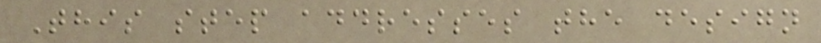This step addresses the design
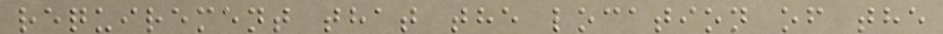requirement that the location of the
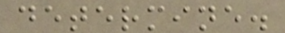determine.
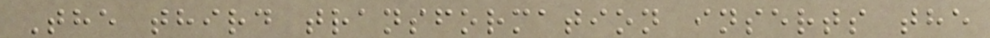The third transformation inserts the
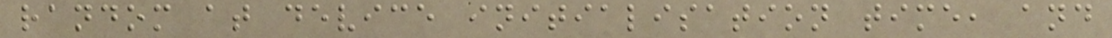random at device initialisation time, and
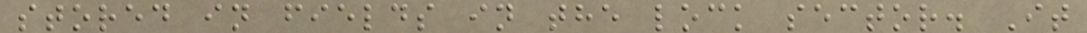stored in fields in the lock sector. It
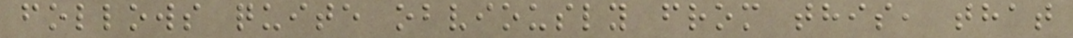follows quite obviously from this, that
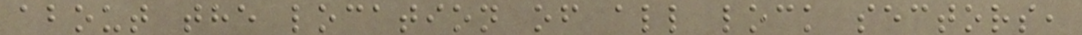about the location of all lock sectors,
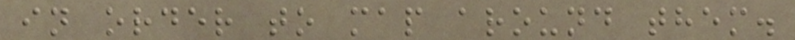in order to map around them.
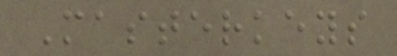Masterkeys
